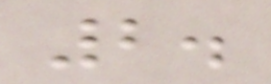2.
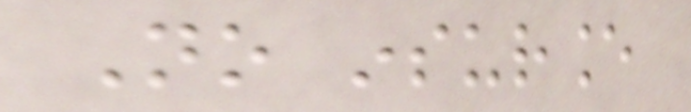No insurance
